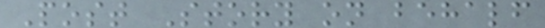Post Story on behalf
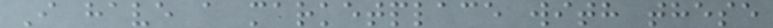I have a marketplace with these
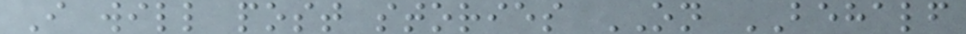I will post stories ON BEHALF
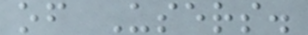of Users.
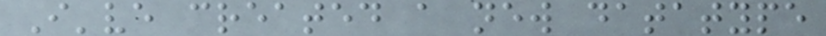I've created a new datatype
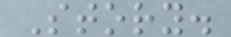Story.
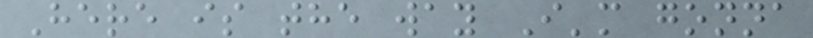Here is the way I'm gonna
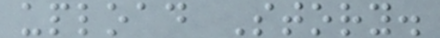upload Story.
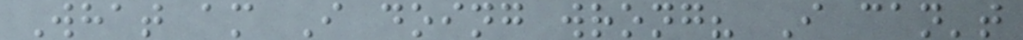What am I doing wrong? I can't
